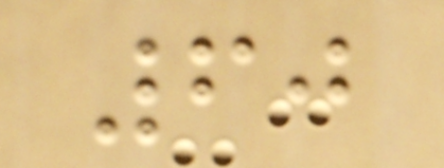60
